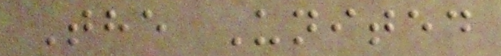The United
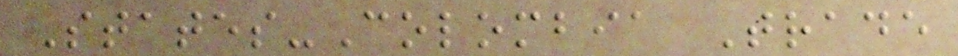States-Colombia Trade
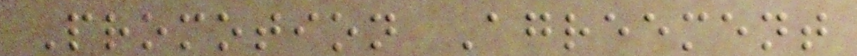Promotion Agreement
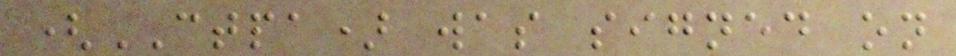(CTPA) was signed on
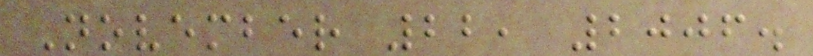November 22, 2006.
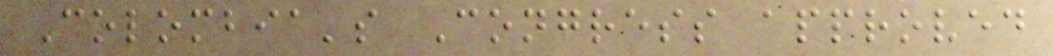Colombia's Congress approved
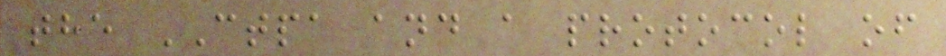the CTPA and a protocol of
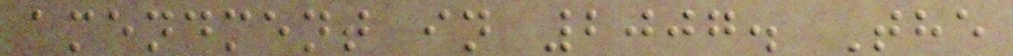amendment in 2007. The
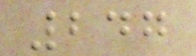247
